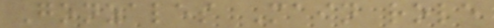Gonzales Main role
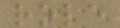role
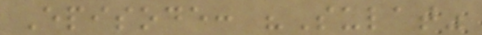Episode: "Sulat"
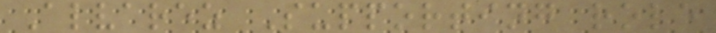Alvarez Supporting role
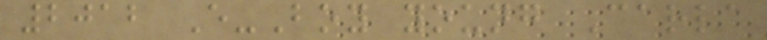2012 E-Boy young Carla
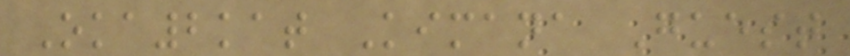Oka2kat Kimana Guest
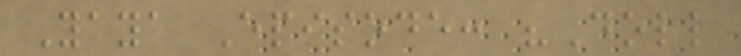Yaya Episode: "Doll
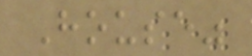House"
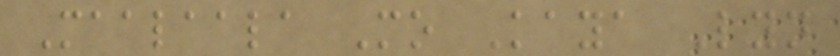Maalaala Mo Kaya Lyn
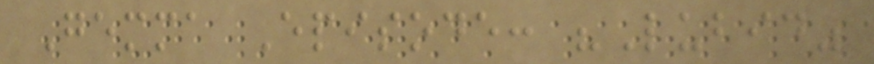Gemma Episode: "Lubid"
